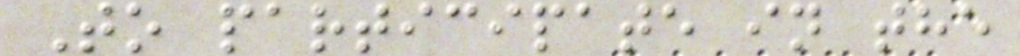To participate in the
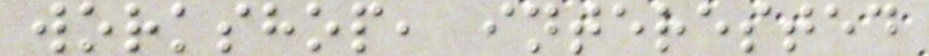workshop, interested
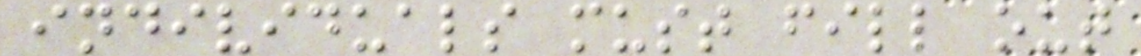individuals must fill out
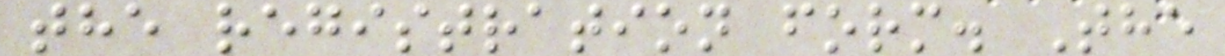the registration form. The
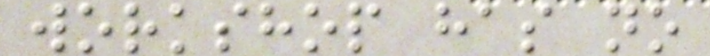workshop has no
